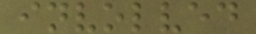involved
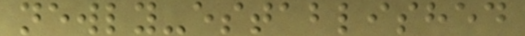newly-established
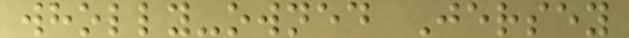wholly-owned Jersey
